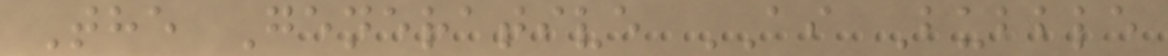The Generative AI Bubble
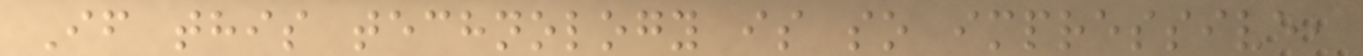If this technology is so impressive,
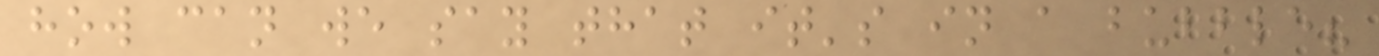how can we say that it's in a bubble?
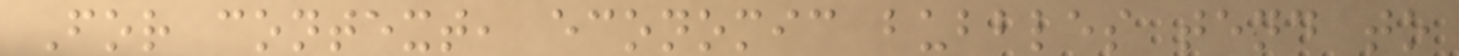For context, economic bubbles tend to
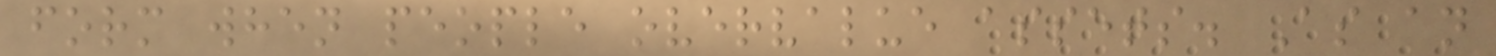form when people overvalue assets. As an
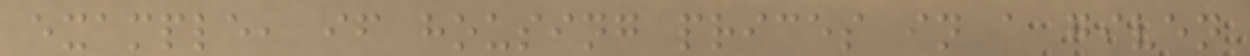example, if housing prices in a given
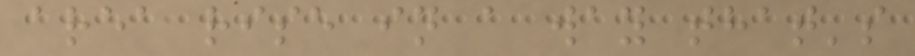area rise in a way that's
